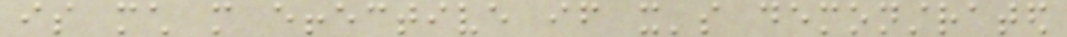is much more effective if it's demonstrated
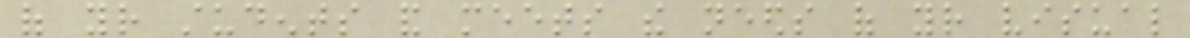of your students and meets the needs of your visual
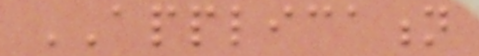APPLICATION
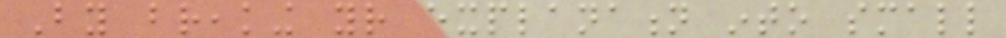By breaking your explanation into small
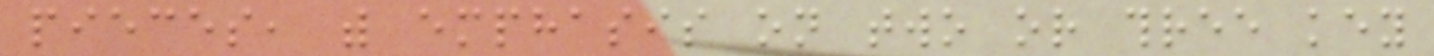pieces, with emphasis on two or three key
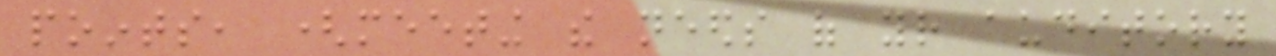points, (meeting the needs of your auditory
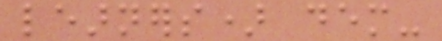learners) dem-
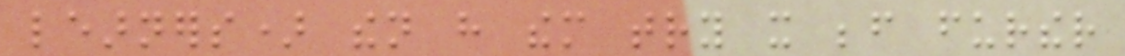learners) then have them try it before further
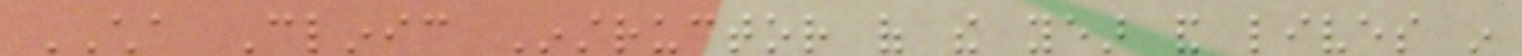CHA Clinic Instructor of the year and lives in
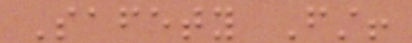Safety First!
